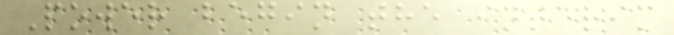Power begin the interim
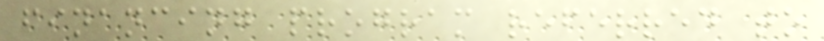financing program referred to
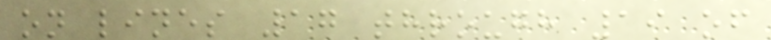on lines 17 through 19 of
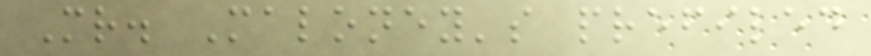Mr. Maloney's prefiled
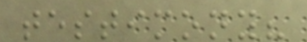testimony?
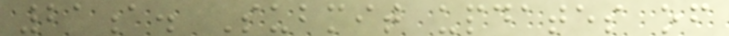21a. Submit updates of
